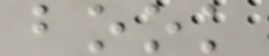book
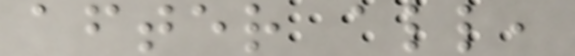after all,
